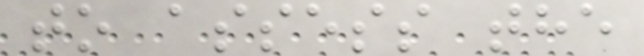to assess the
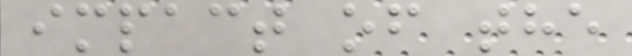impact of the
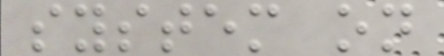system on
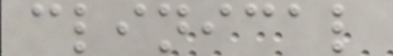clinical
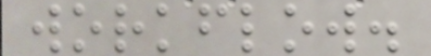workflow.
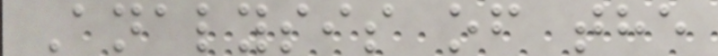Analysis of the
